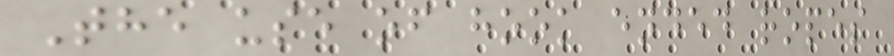The use of hook ended ropes
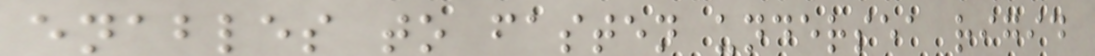enables to fasten undersea rigid
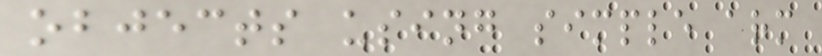objects using simple arm
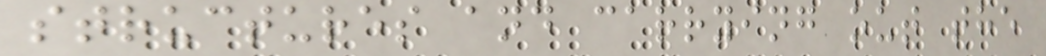structures and carrying out the
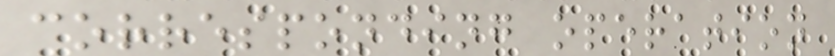corresponding operation
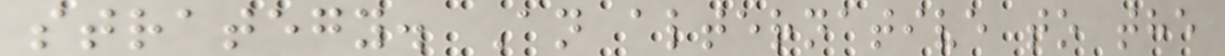strategy. An alternative to the
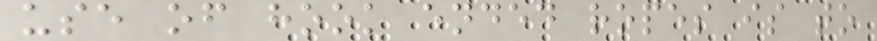use of hook ended ropes is to
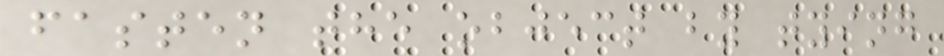fasten the object by tying
